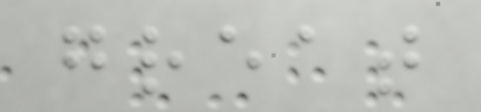great
